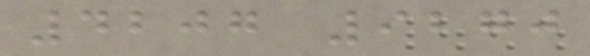4207 9270
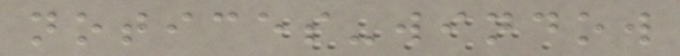notices-window
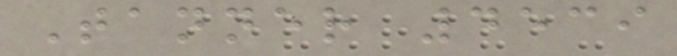Tanner 4539
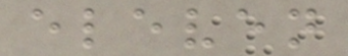eleven
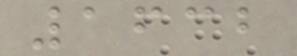1632
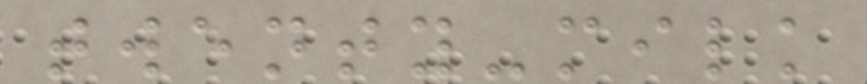twenty-milk
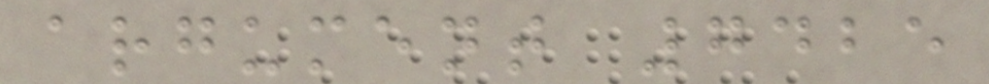argument 7425
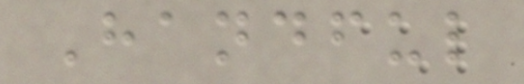Handful
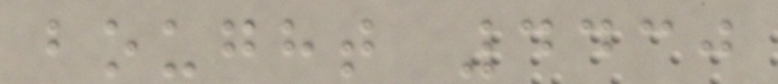bought 4430
